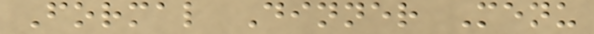Formal Dinner Menu
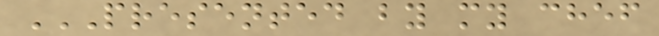PRESENTED BY MY CHEF
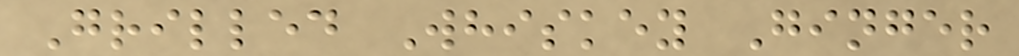Grilled Whiskey Ginger
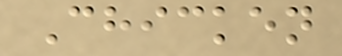Chicken
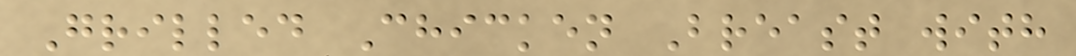Grilled Chicken Breast with
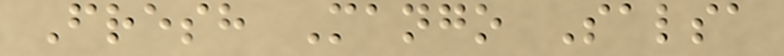Fresh Mango Salsa
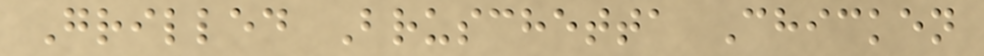Grilled Bruschetta Chicken
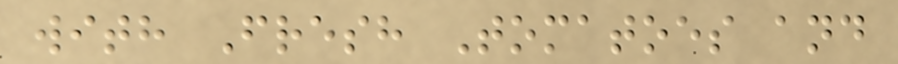with Fresh Tomatoes and
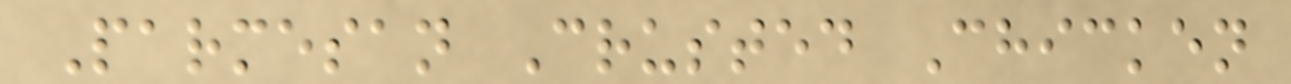Parmesan Crusted Chicken
